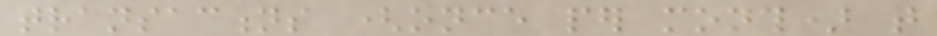transactions (once per month) that
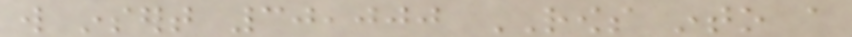will insert 30,000 ROWS into a
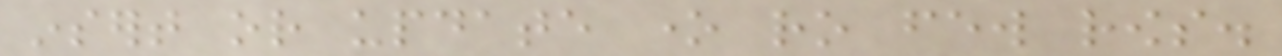insert or update one ro few rows.
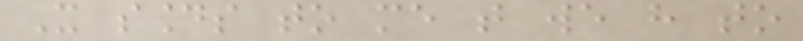It sounds to me that we have to
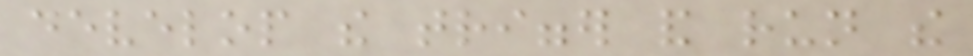develop the trigger and run the
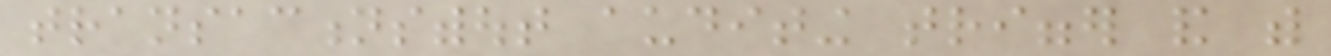transactionswithout auditing trigger and with
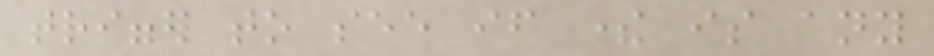trigger to see if there is any
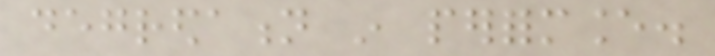degredation in performance.
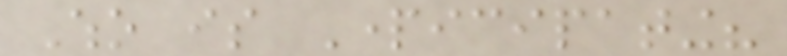Who is Participating?
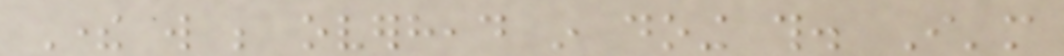There will be overhead in doing this. I'm
